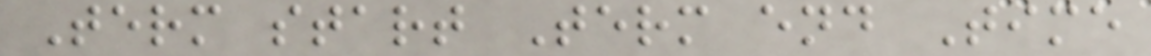Term start Term end Time
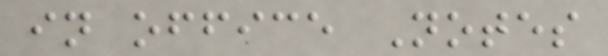in office Notes
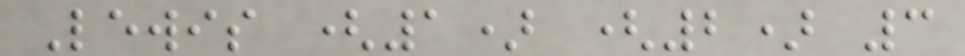Lewis (1) (2) 3
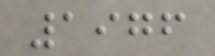1976
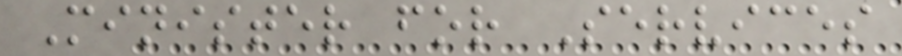Minister for Services
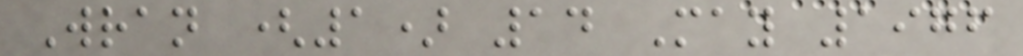Wran (1) 14 May 1976
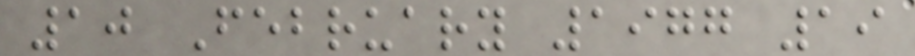10 February 1977 19
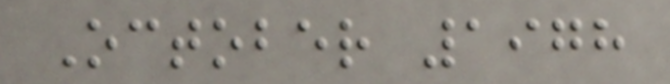October 1978
